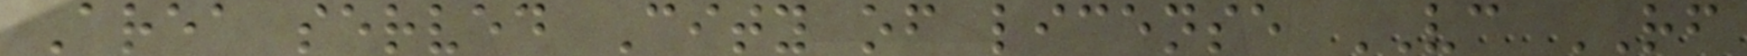Area served City of license VC RF
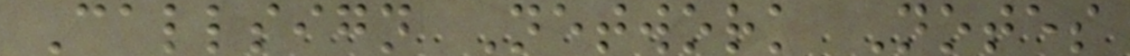Callsign Network Notes
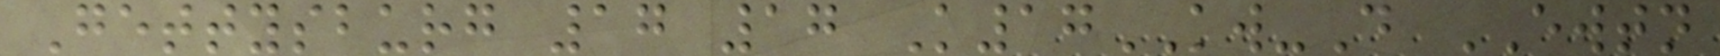Gettysburg 17 17 K17KW-D EWTN
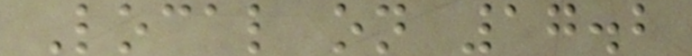Local on 17.2
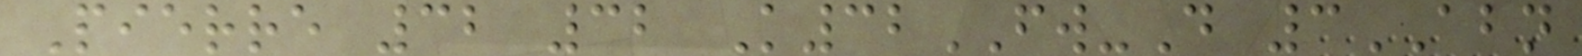Pierre 32 32 K32FW-D 3ABN
